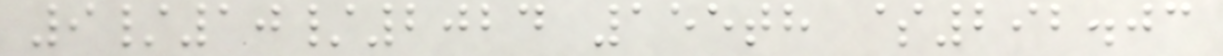9/10/2024 155th $292.03
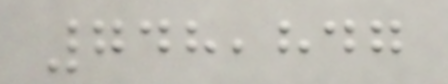748,847
